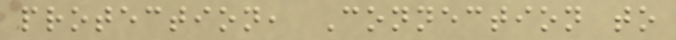protection, Connection to
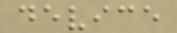device
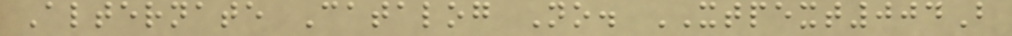Alternate Catalog No. XTPEXT004B
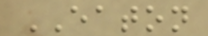EATON
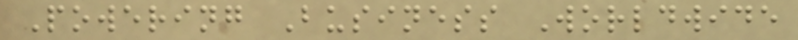Powering Business Worldwide
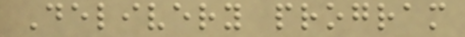Delivery program
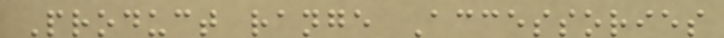Product range Accessories
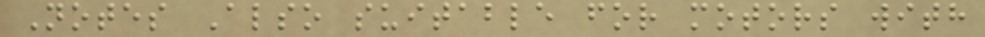Notes Also suitable for motors with
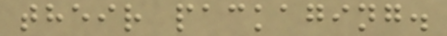their packaging.
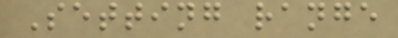Setting range
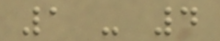1 - 4
